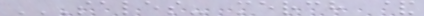SALES- MERCH &
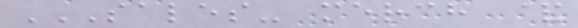SALES- MERCH &
